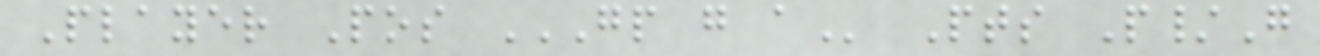Player Pos GP G A Pts P/G
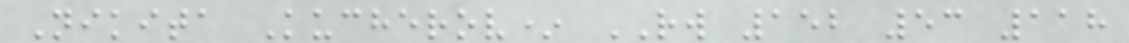Nikita Kucherov* RW 152 53 118
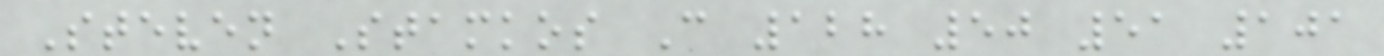Steven Stamkos C 128 50 51 101
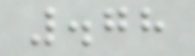.78
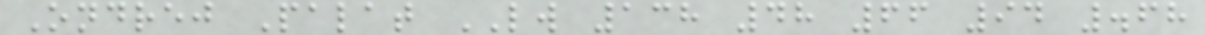Ondrej Palat LW 138 48 66 94 .68
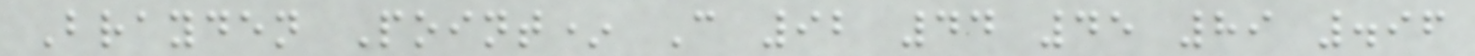Brayden Point* C 92 44 45 89 .96
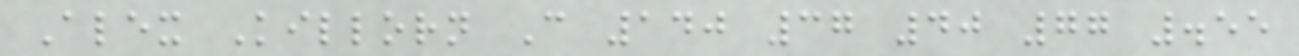Alex Killorn C 140 37 40 77 .55
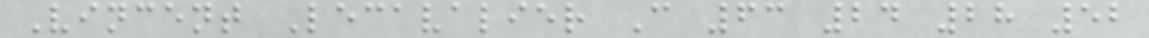Vincent Lecavalier C 63 24 28 52
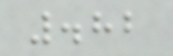.82
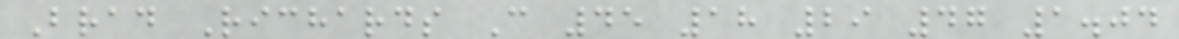Brad Richards C 45 18 29 47 1.04
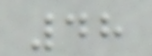48
